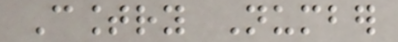Country Number
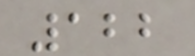122
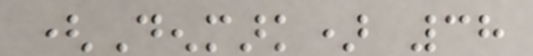(Denmark) 38
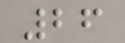26
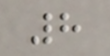8
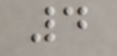4
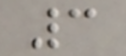3
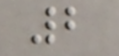2
